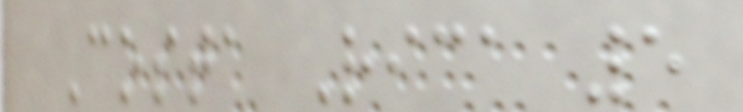Costa Rica 5
